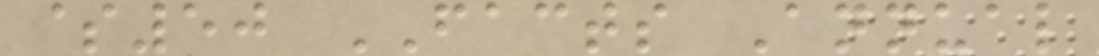$50 FACTS Annual
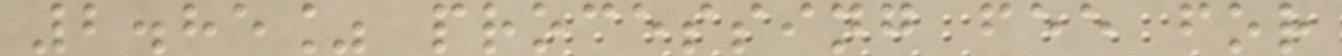2.85% processing fee for
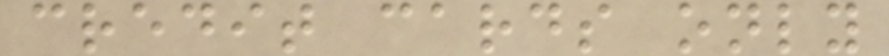credit cards only
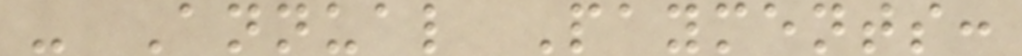- Annual Payments:
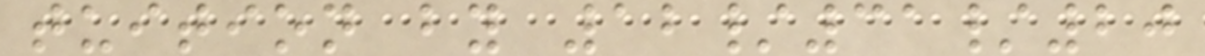tuition by 12/31/20
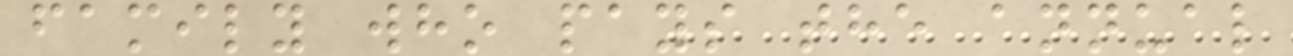family who pays the annual
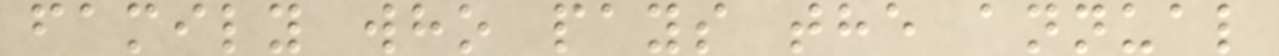family who pays the annual
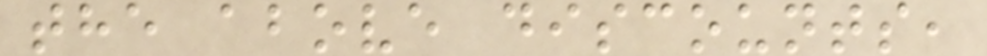the above discounts,
